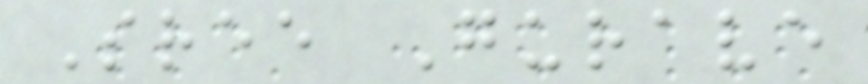Sree Gurave
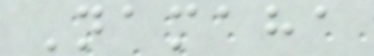Namaha
